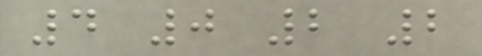4 0 2 2
